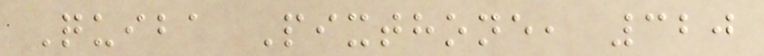Quiba Pixthone, 320
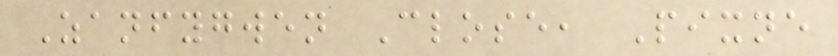Zanfygwen Close, Pixne
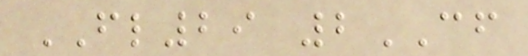FL29 2CF
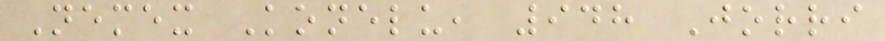Nemex Konelu, 948 Jorri
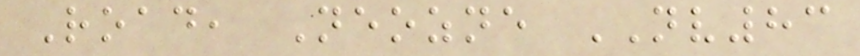Road, Neozne NV83
